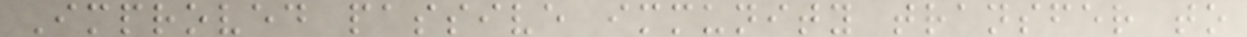Improved passive immunity transfer to
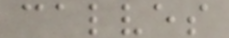calves
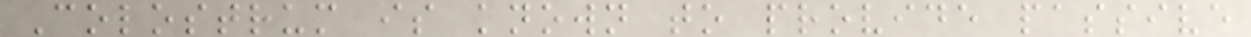Colostrum is known to provide passive
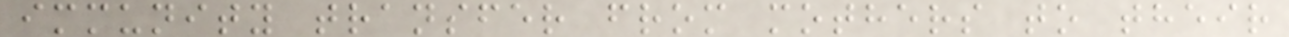immunity transfer from mothers to their
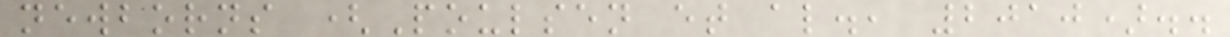newborns (Poulsen et al., 2010)..
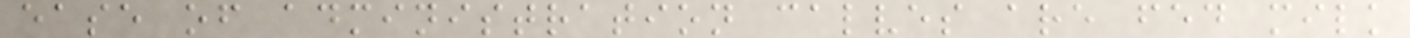ease of administration calves are fed milk
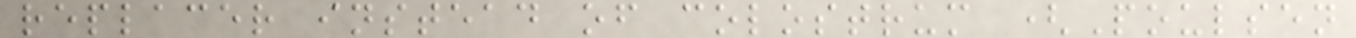replacer instead of colostrum (Poulsen
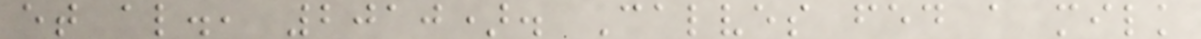et al., 2010). Calves fed a milk
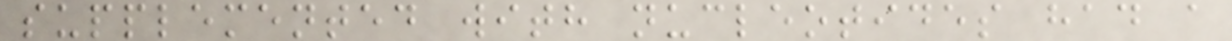supplemented with nucleotides had a
